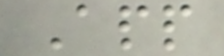App
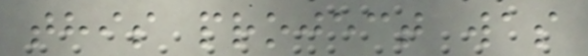this project was
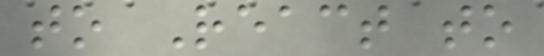to React to
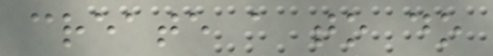create a to do
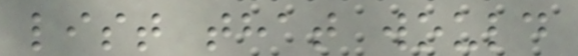list that would
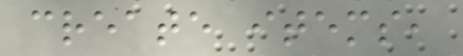create items,
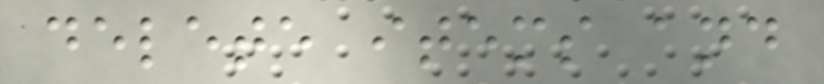delete items and
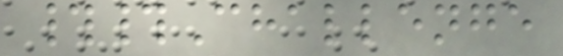##Challenge
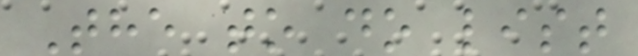The to do list
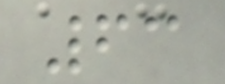63
